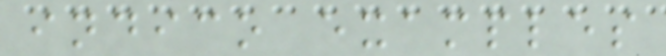indico examples
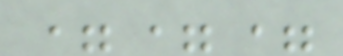===
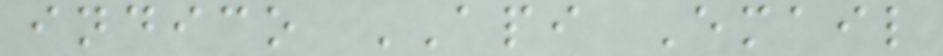indico API Email
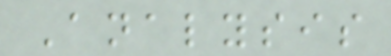Analysis
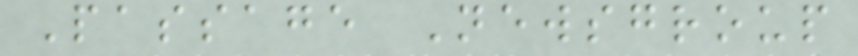Passage Newsgroup
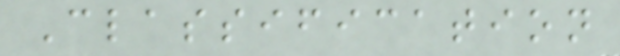Classification
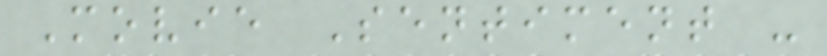Movie Sentiment -
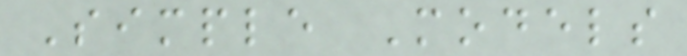Simple Models
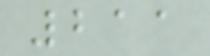211
